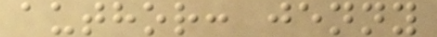author: jenny
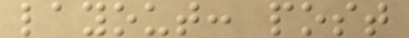layout: post
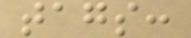tags:
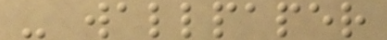- wallpaper
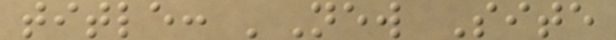title: 'New Site
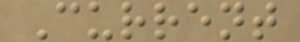Current
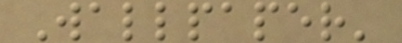Wallpaper'
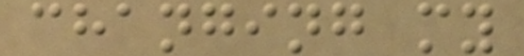changing my
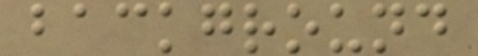background
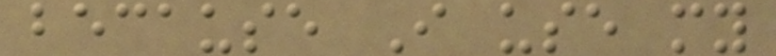because I use my
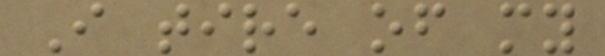I tire of my
